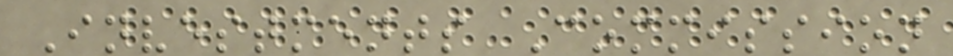Investments Commission
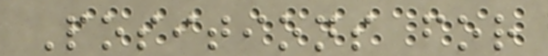Positions for
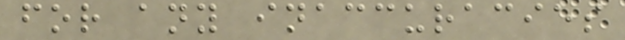for any inaccuracies
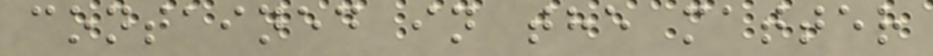contained in the matter
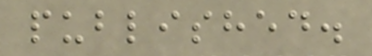published.
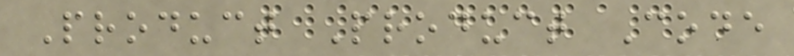Product Product Code
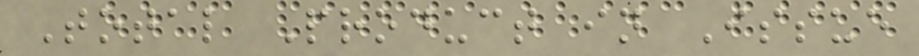Total Product in Issue
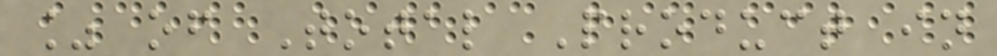% of Total Product in
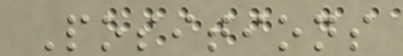Positions
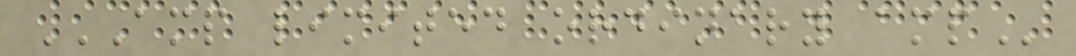AMP LIMITED ORDINARY AMP
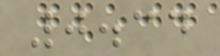0.34
